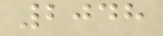2048
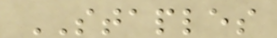STAPLES
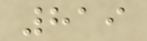819
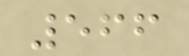566
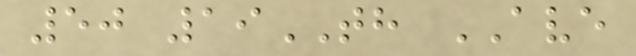50 19TH AVE
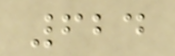624
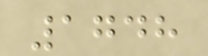1748
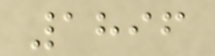1896
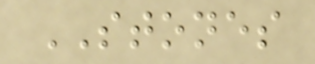STONES
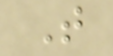T
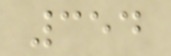354
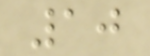10
